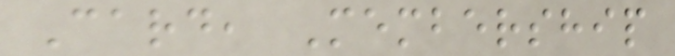Card, Membership
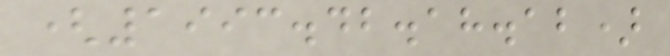(1993.42.18.12)
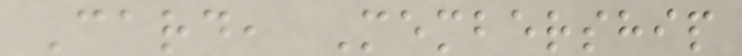Card, Membership
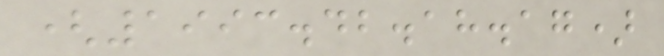(1993.42.18.17)
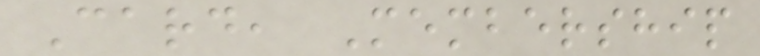Card, Membership
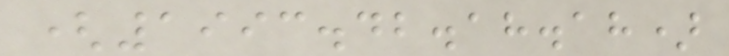(1993.42.18.18)
